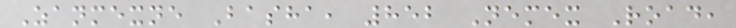Zanmexne Basha, 852 Nemex Road,
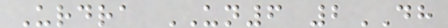Urdra UN6 2DH
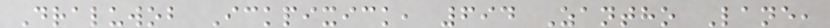Draluwob Ickpixick, 694 Zantho Lane,
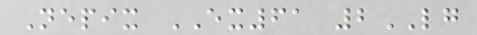Nepix EX61 2LG
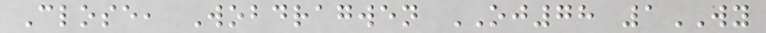Close, Wobdragwen OJ78 1WY
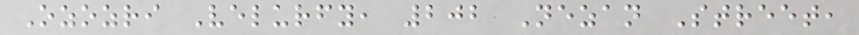Ozozri Velurfy, 202 Nezan Street,
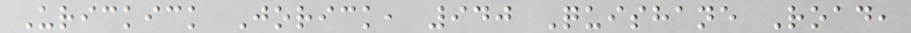Urickick Jorick, 940 Quishane Road,
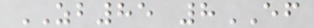ZB85 8EF
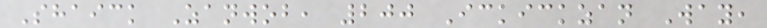Shaick Zanwob, 200 Ickickzan Way,
